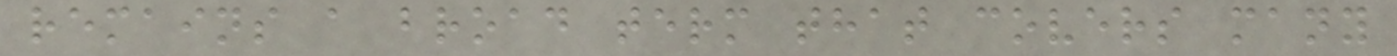remains a broad term that covers many
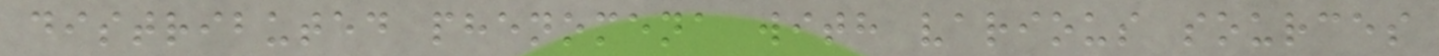distributed phenomena with various sources
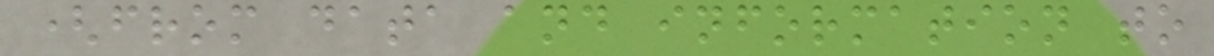(from data and information to
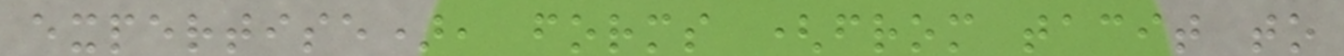expertise), forms (from tacit to
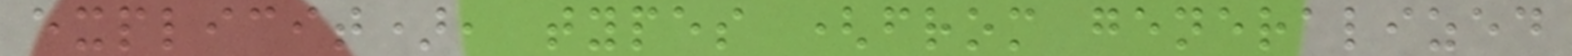explicit), types (from generalized
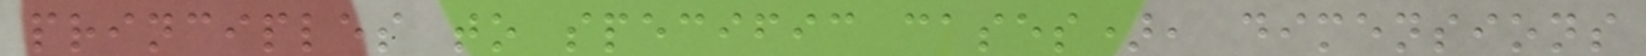principles to specific cases), dimensions
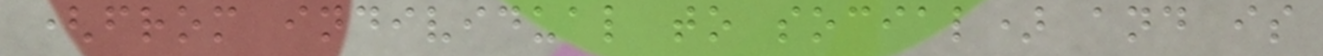(from individual to social) and is
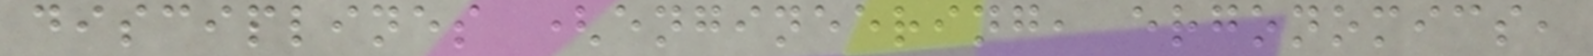disciplines (engineering, ergonomics,
